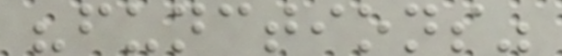"functions"
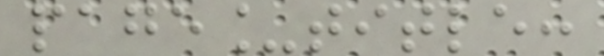page_title:
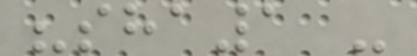"sha1 -
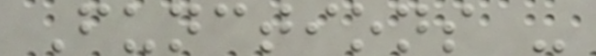Functions -
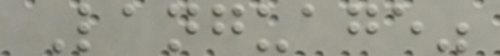Language"
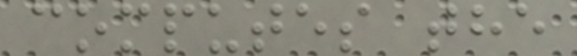computes the
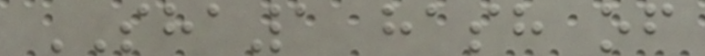SHA1 hash of
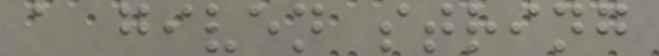a given string
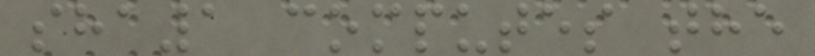sha1 computes the
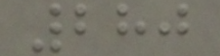280
